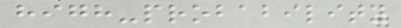high-probability
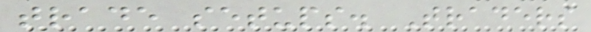trade setups. Traders
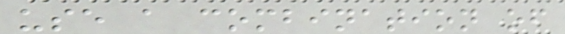use a combination of
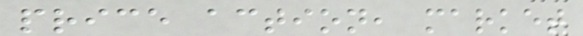price action, market
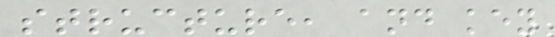structure, and key
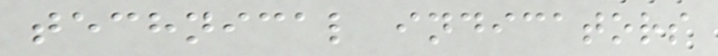technical indicators
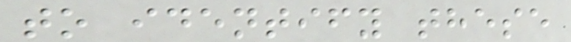to identify these
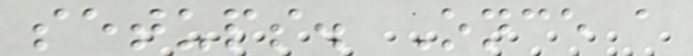setups. Once a
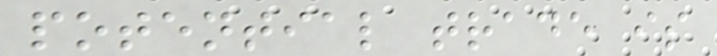potential trade is
